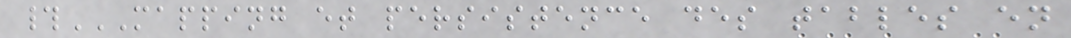#MAPPING ET PERSISTENCE DES TABLES EN
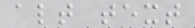alt text
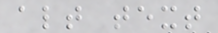alt text
